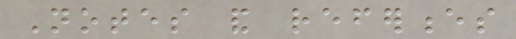Notes and references
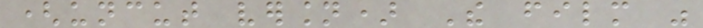(uncut version) The film was
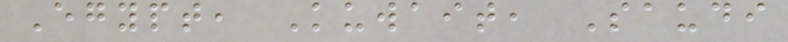Egypt, Kuwait, Saudi
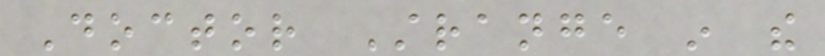Doctor Strange in the
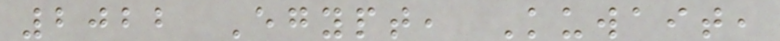2022 Egypt, Kuwait,
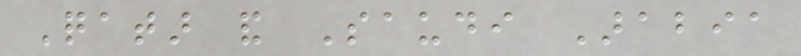Qatar and Saudi Arabia
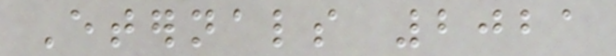Eternals 2021
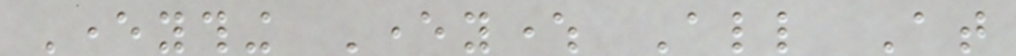Everything Everywhere All At
